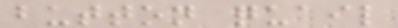button quail
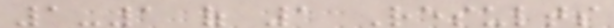1-1 of 1 Results
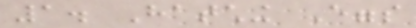1. Hatching Eggs
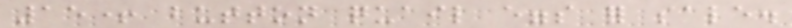15+ button quail eggs for sale.
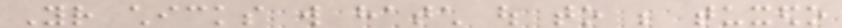Your chicks will hatch out to be tuxedo
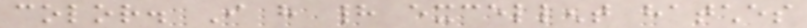color. I have had excellent hatches
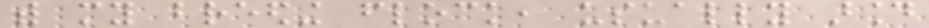with my breeding flock, usually around
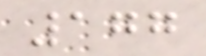177
